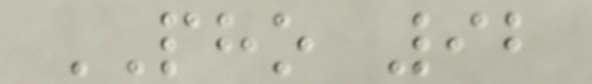PHO 92
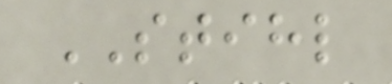STIHL
